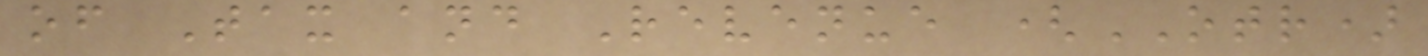of Tax and Revenue (OTR)
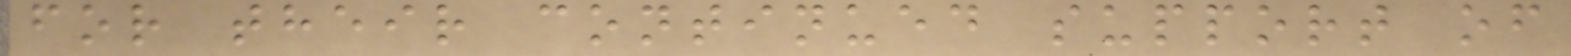for their continued support of
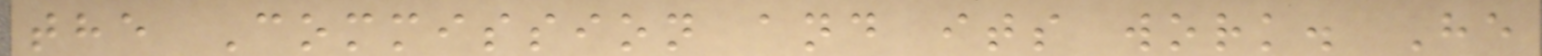the Commission and its work. He
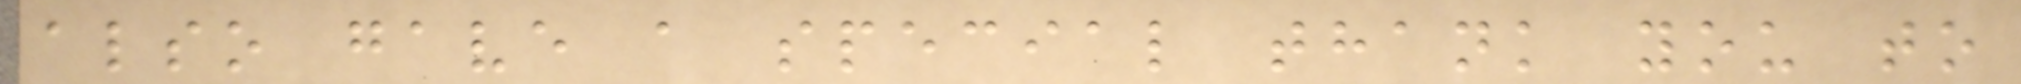also gave a special thank you to
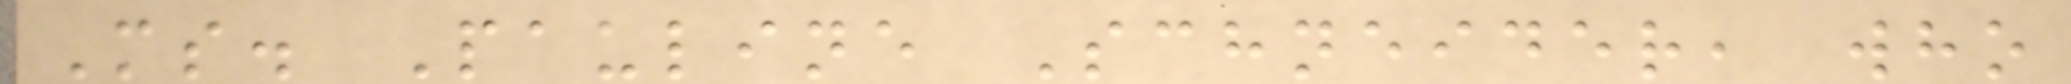Ms. Pauline Schneider, who
